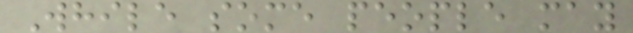While some people may
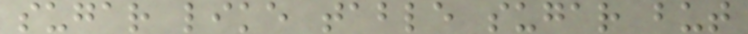sugar like table sugar but
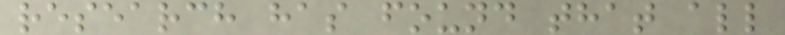research has found that all
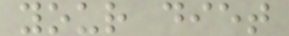your diet
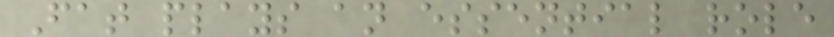Fat plays an essential role
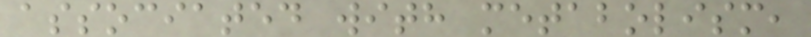associated with metabolism,
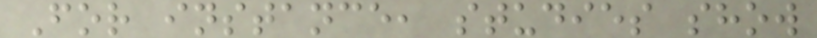For instance, studies show
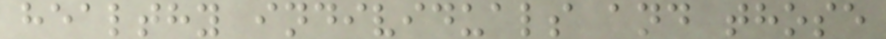healthy individuals and those
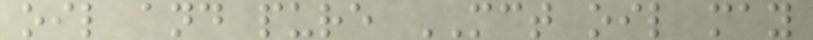oil and pure MCT oil may
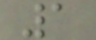1
